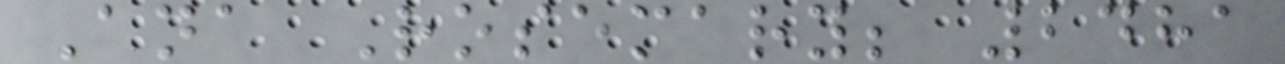Ana Rosemary; 2481
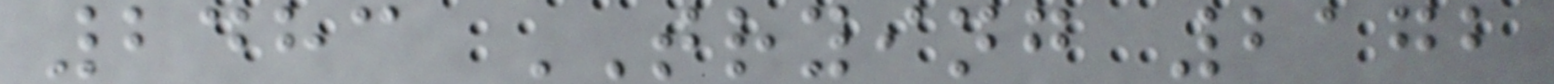2483 TRYING 2172
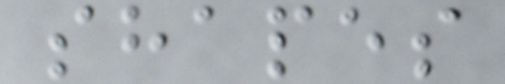shapes
